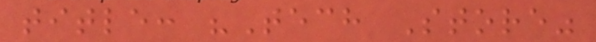title: "Tech Store"
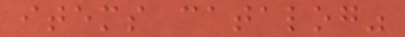items catalog"
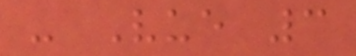- Vue 3
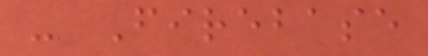- Firebase
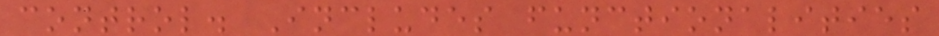control. Includes functionalities
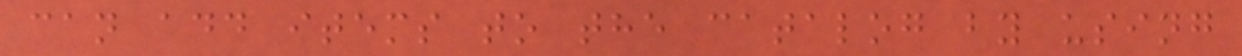can add items to the catalog by using
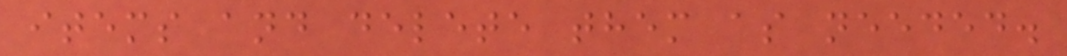items and delete them as needed.
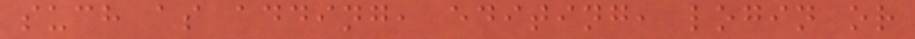such as adding, editing, login or
